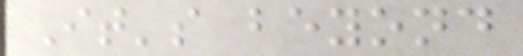It's beyond
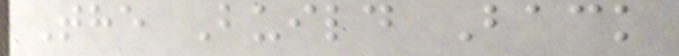The Build Back
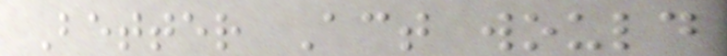Better Act would
